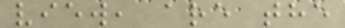view, are the
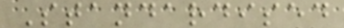Standardised
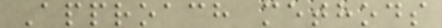Approach methods
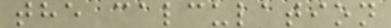the calculation
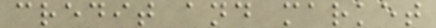credit and market
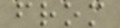from
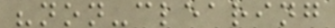"non-clearing
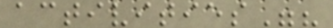activities"?
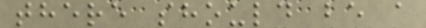there should be a
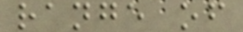range of
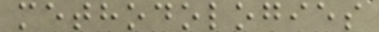methodologies
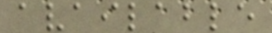available
